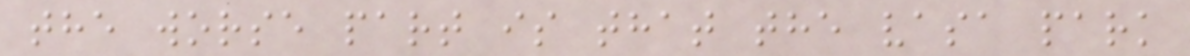the worse part is that the vasa park
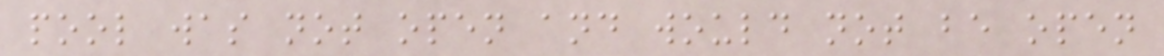pool was not open and would not be open
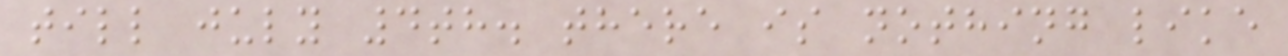till july 4th. there is nothing like
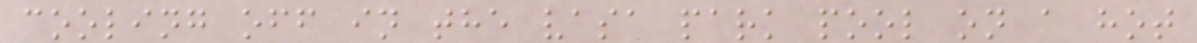cooling off in the vasa park pool on a hot
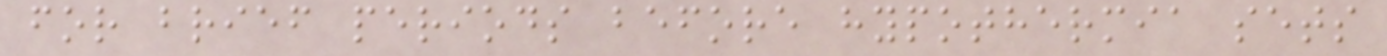for brief periods before hypothermia sets
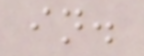in.
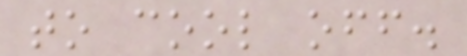to cool off.
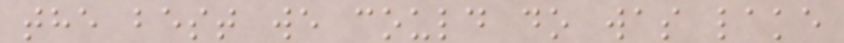the best we could do was lake
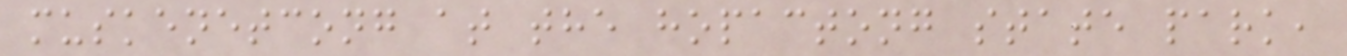muskenetcong at the hopactong state park,
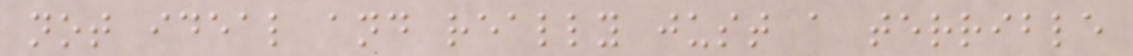not ideal and really just a terrible
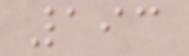193
